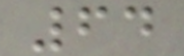64
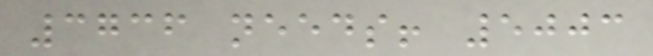3736 needs! 5003
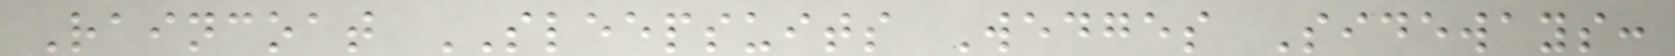Raincoat SLEEPSUITS Wedges Sideways:
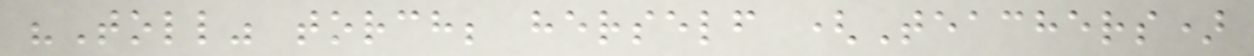"Toll" torch; herself (Teachers)
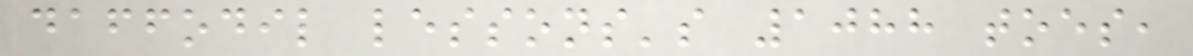daffodil lessons's 1088 toes,
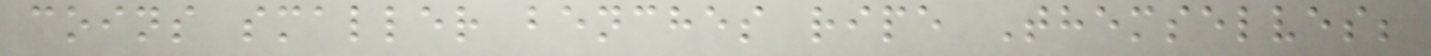coins smaller benches ripe Themselves;
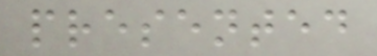presented
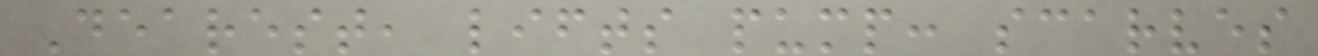Dearest, lifts pump: scarves
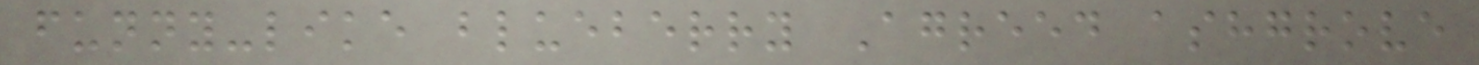funny-like blueberry Agreed ashgrove
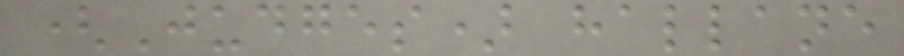(Judges) hallane
